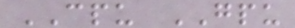CPU GPU
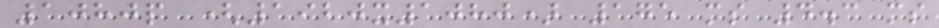1080p (1920x1080) 175 ms 4.3 ms
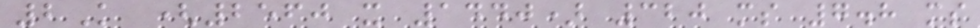2K (2560 x 1440) 320 ms 7.8 ms
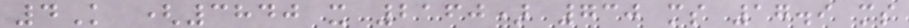4K (3840 x 2160) 730 ms 17.9 ms
